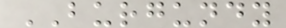BURGUNDY
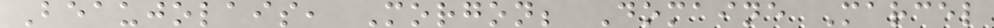Beaujolais, Morgon; Domaine Marcel
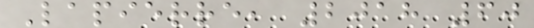Lapierre, 2018 60
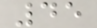45
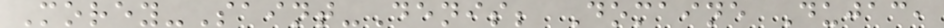Morey-Saint-Denis; Domaine Dujac,
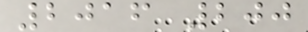2016 200
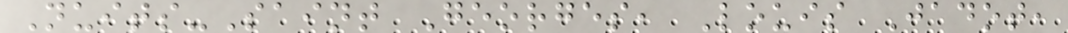Nuits-Saint Georges, Louis Jadot,
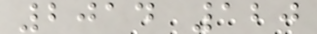2014 120
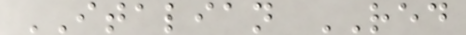ITALIAN RED
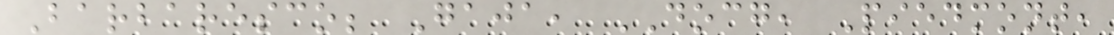Barbaresco; Gaja, DOCG, Piedmont,
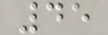45
